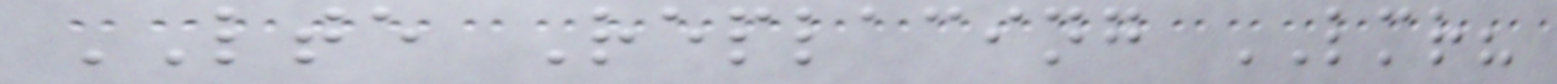LTE Replacing LMR?
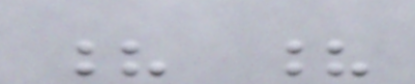? ?
